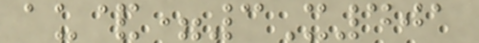au&=3X401
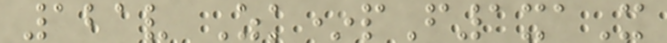121v Zk*pF1xaX
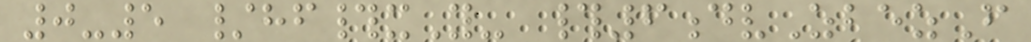0-5 /hf#xY- #6dvZbezF
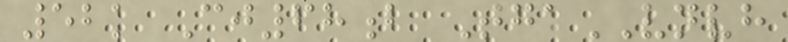52k Cj68b TgaVNVH
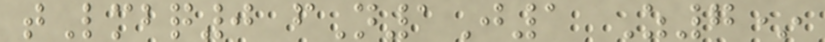tLmbq0 fN1J1 Z7*
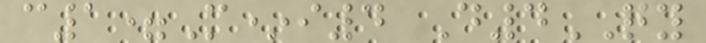c1=M*i4 D4QY
